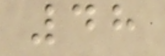48
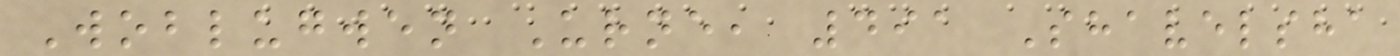Woblugwen Urne, 491 Shavelsha
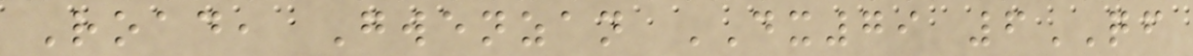Road, Gwenzan DX79 6QF
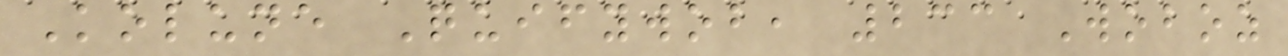Kolune Quifywob, 233 Woboz
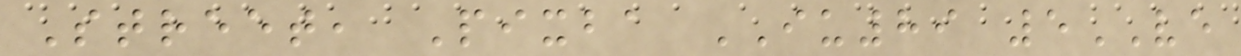Street, Pixba IU89 5VE
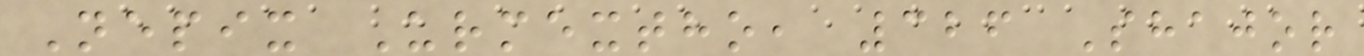Nepix Urmextho, 326 Shajor
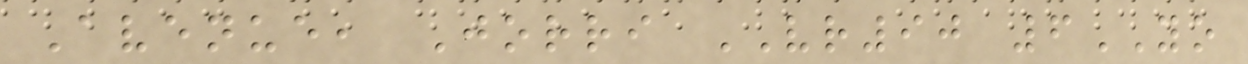Avenue, Jorri VR90 6YO
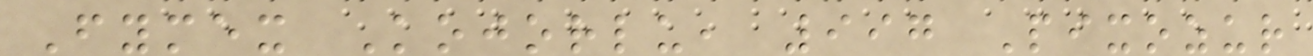Fymex Kojorlu, 997 Pixozur
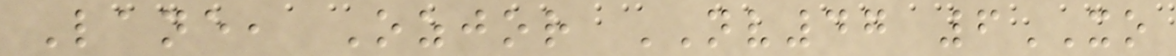Lane, Ozjor NV47 6XO
